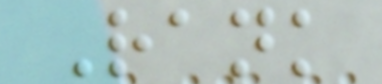Rank
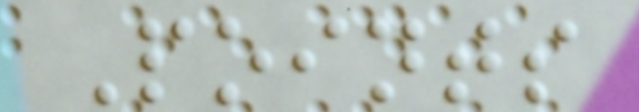Points
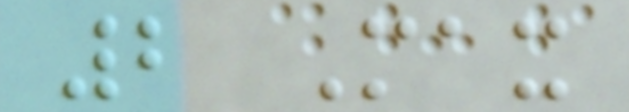2 Max
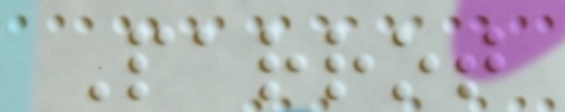Parrot
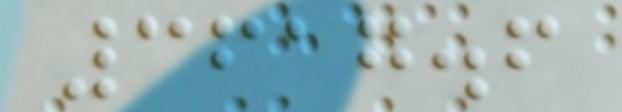3617.6
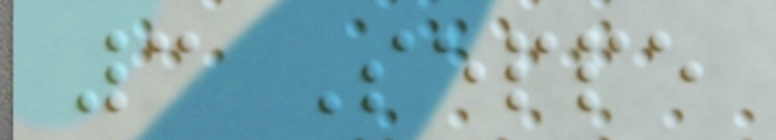3 Seppe
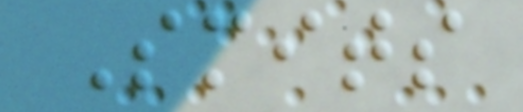Smits
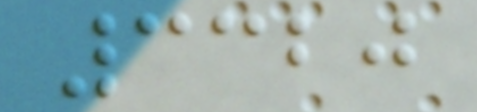3320
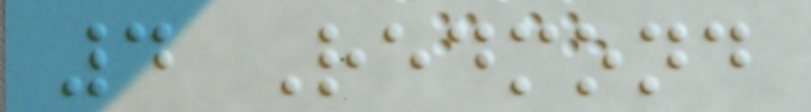4 Redmond
